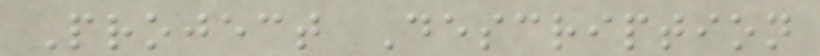Project Description
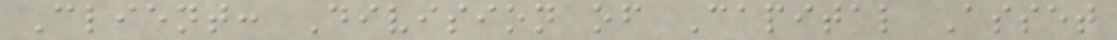Client: Division of Capital Asset
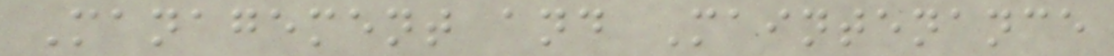Management and Maintenance
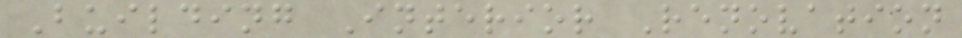Building Interior Renovation
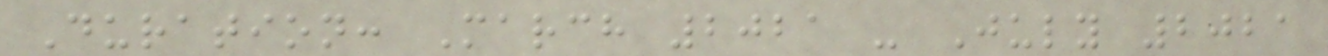Duration: March 2021 - July 2021
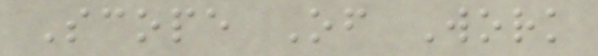Scope Of Work
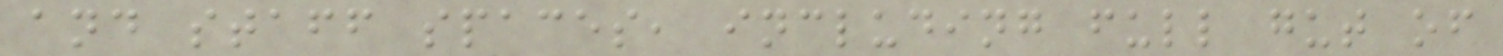and staff spaces, including full gut of
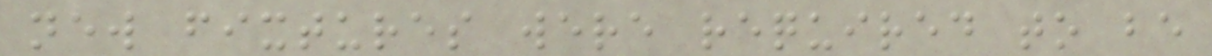new fixtures were required to be
